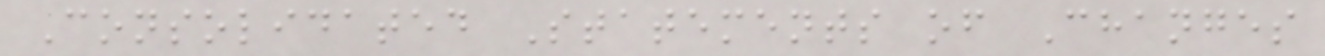Consolidated Statements of Changes
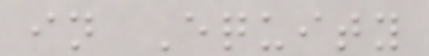in Equity
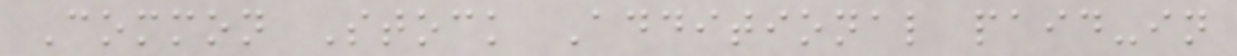Common Stock Additional paid-in
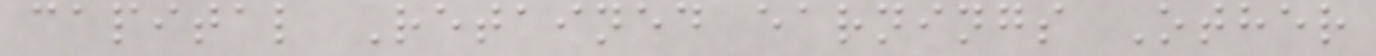capital Retained earnings Other
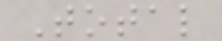Total
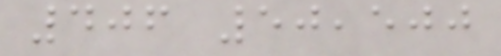406 50,500
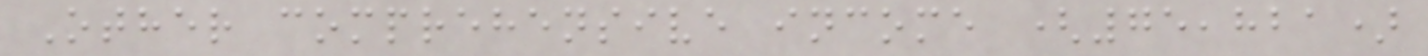Other comprehensive income (75,821)
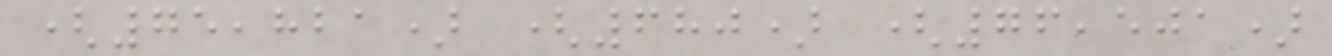(75,821) (680) (76,501)
